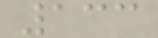133
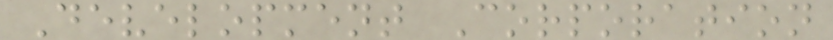Development Corporation
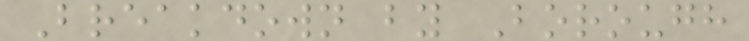Breakdown by Borough
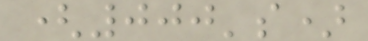(000's)
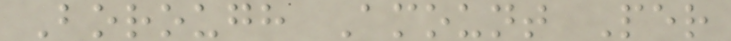Borough Amount Per
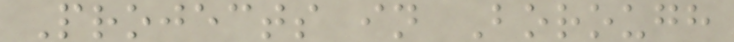Projects in Borough
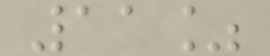11%
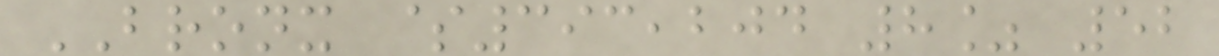BRONX $393,204 8% 52
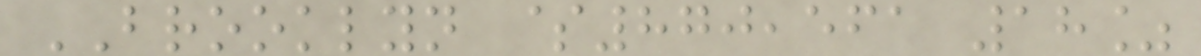BROOKLYN $870,561 18%
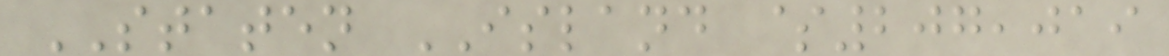STATEN ISLAND $207,019
